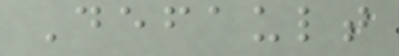Default
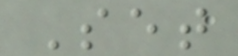Set
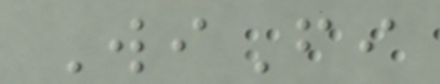WiFi
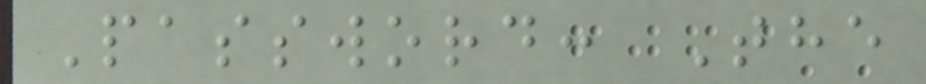Password: The
